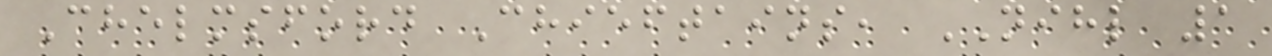Chelmsford Chieftains, NIHL 1
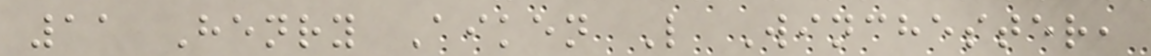11 Henry Aiken L Winchester,
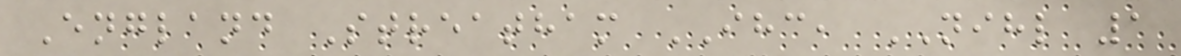England Streatham IHC, NIHL 1
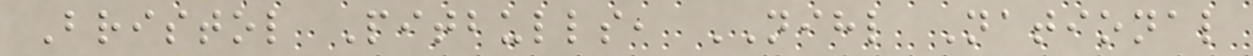Bristol Pitbulls, NIHL National
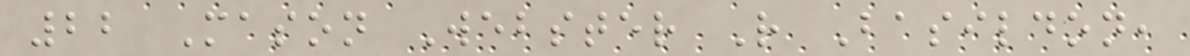22 Mason Webster R Basildon,
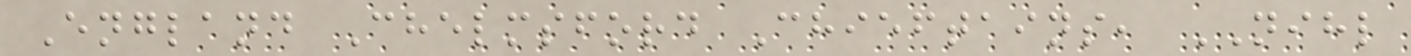England Chelmsford Chieftains, NIHL
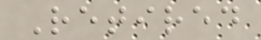Retired
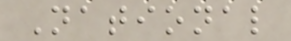National
